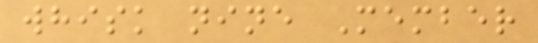whisk nine Member
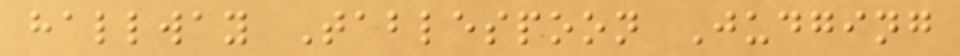hallway Tablespoon Judging
